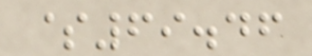$69.46
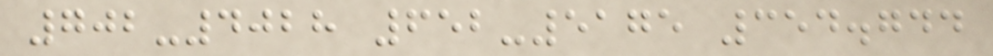702-4028 652-5175 354.744
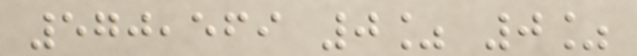570,569 0% 0%
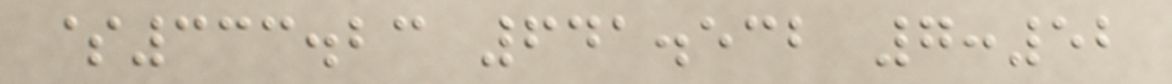$333.23 641.532 7:52
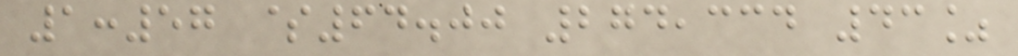1:57 $64.00 274,334 43%
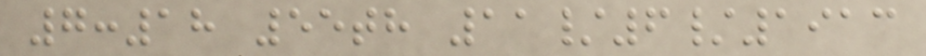7:18 55th 11/6/1913
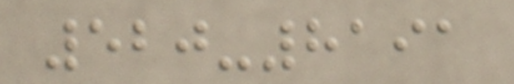520-8191
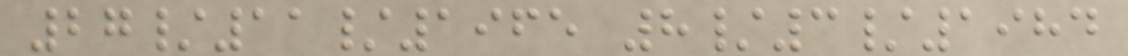27/11/1965 8/3/1984
